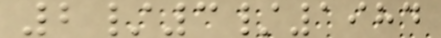2/3/1984
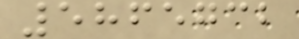5865732
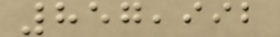857,992
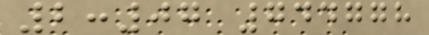2:07 744778
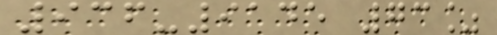936-9145 73%
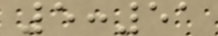5:51
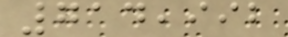714,992
